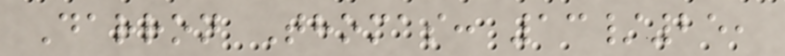Darron Thomas: 13/25,
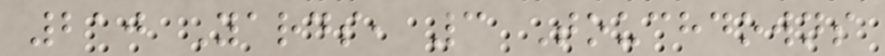210 Yards, 3 Touchdowns
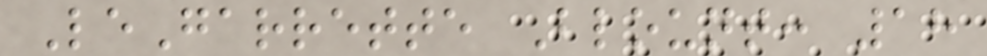LeGarrette Blount: 18
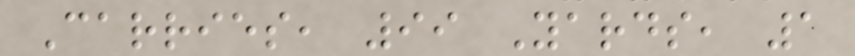Carries, 99 Yards, 1
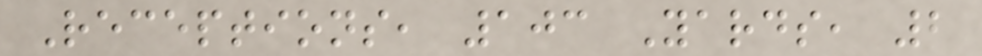Receptions, 103 Yards, 2
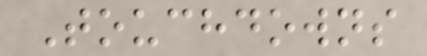Touchdowns
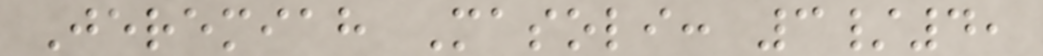Jeremiah Masoli: 3/4,
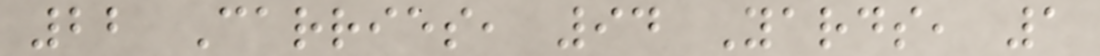22 Carries, 94 Yards, 1
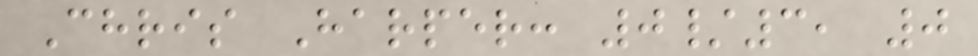Chris Harper: 0/3, 0
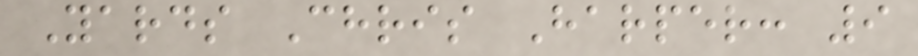Yards Chris Harper: 9
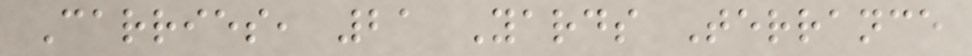Carries, 21 Yards Terrance
